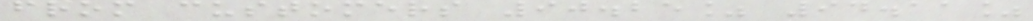from customers 90.25% 94.11%
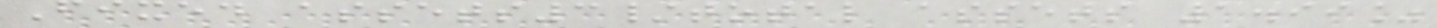Fixed assets3/total assets 1.99%
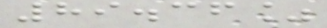89.36%
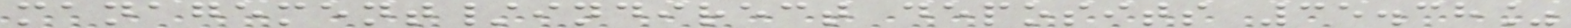management/indirect deposits 35.38%
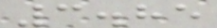3.85
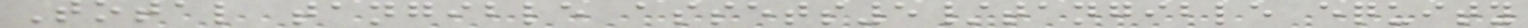Total tangible assets5/tangible equity
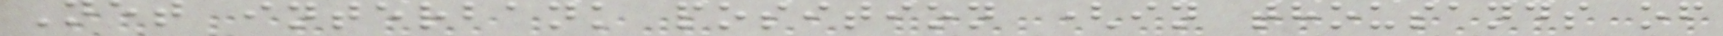Net interbank position (in thousands of
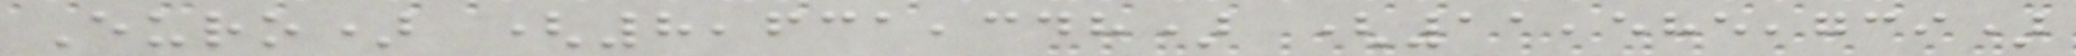Euro) (8,631,348) (11,585,739)
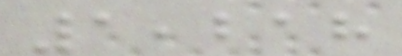1,218
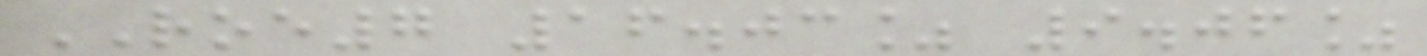ROE7 16.03% 9.06%
